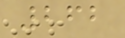262
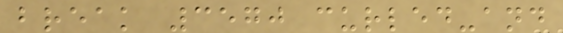break 3570 curled-and
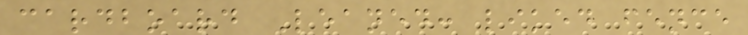cardboard Leaned: liked fence
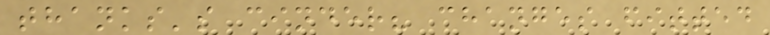thanks's cinder? changes fitted
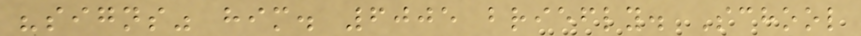"signs" him. 6005 briefly. School
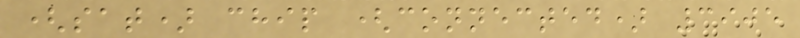(sat) chip (connected) 3905
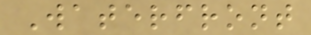Waterfront
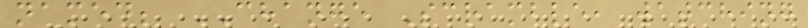named; CHANGE Scramble, watching
